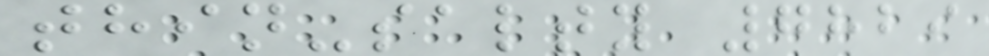thin-salty 7829
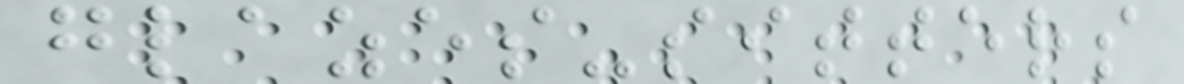glazes-sitters
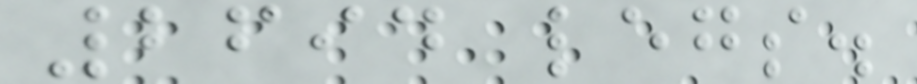2694 legs.
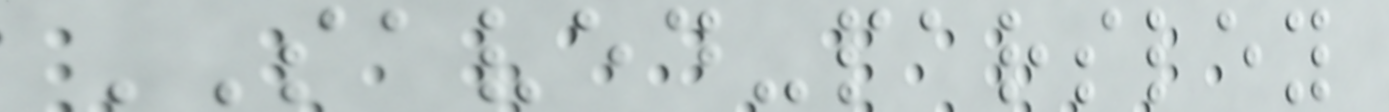SAVED-parsley
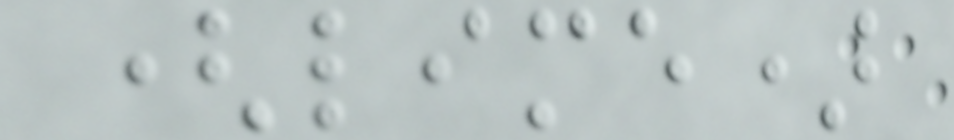(lime)
